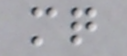mq
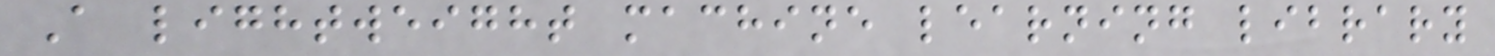A lightweight machine learning library
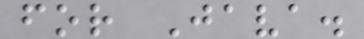for Java.
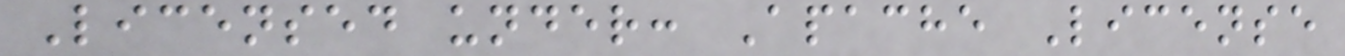Licensed under: Apache License
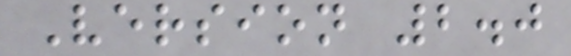Version 2.0
